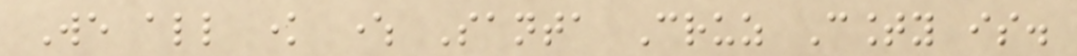We all know where Santa Cruz County is.
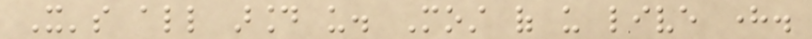It's all around us. Most of us live here.
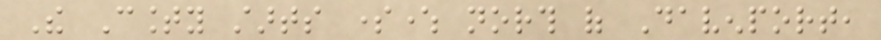The County starts somewhere north of Davenport,
